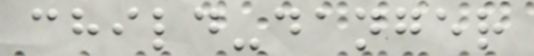child-danger
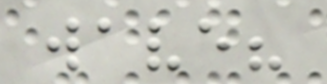wave?
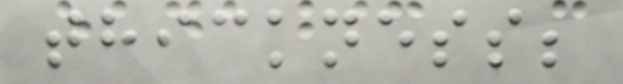thickness;
